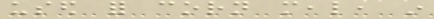used for corn meal, in
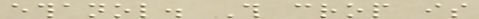ethanol. This crop is
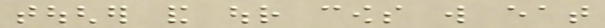tougher and our cows will eat
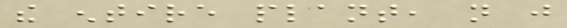the entire plant, not just
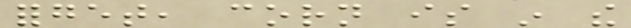forget, corn is in the
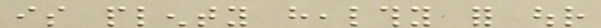is plenty healthy for our
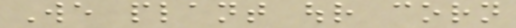We plant our corn
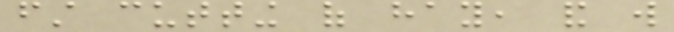first cutting of hay, and will
